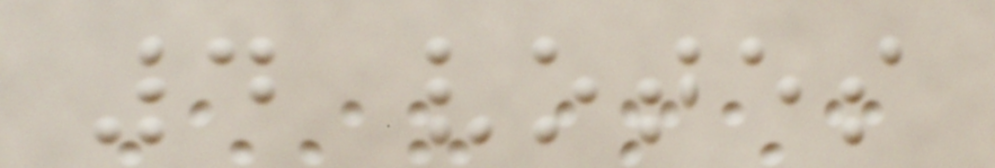4 votes
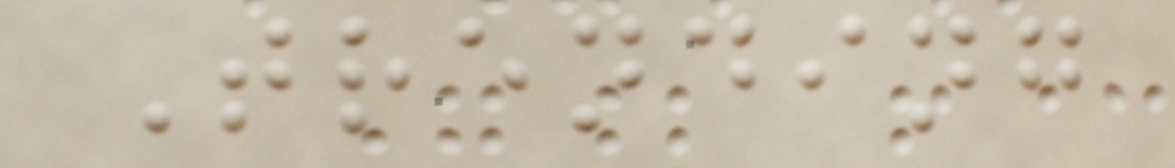Trending
